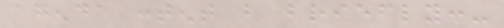agenda content but briefly:-
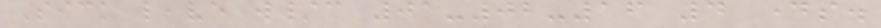Sick leave w/c 01-02-16 4 days.
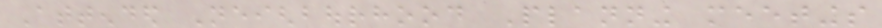Attended Neighbourhood Planning meetings
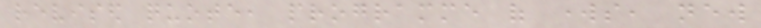revised quote, programme of works, new
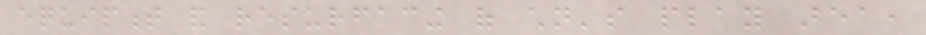equipment and resurfacing of children's play area,
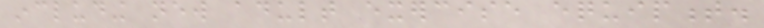including new adult exercise equipment.
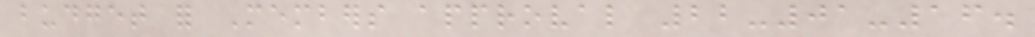budget for Members approval 22-01-16.
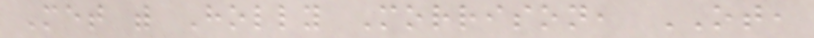Met with Holly Morrison, OT,
